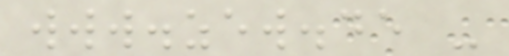www.zew.de -
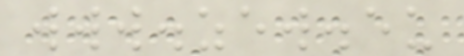www.zew.eu
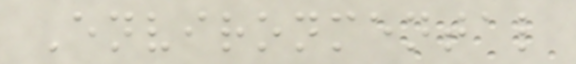Environmental
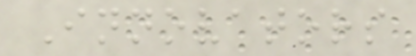Innovators
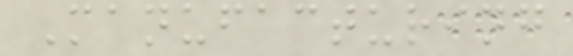Manufacturing
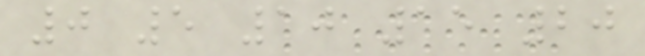0 5 10 15 20
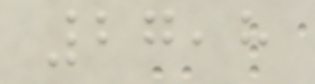27,8
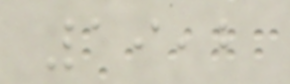19,2
